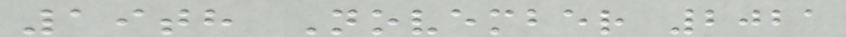19th November 2021
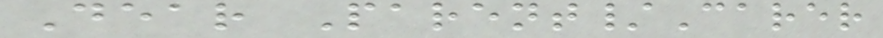Dear Parent/Carer
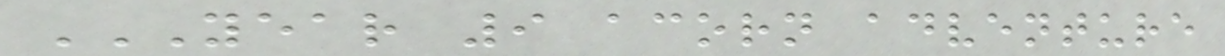YEAR 9 ACORN ADVENTURE
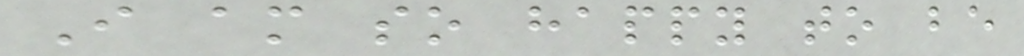I am so happy to be
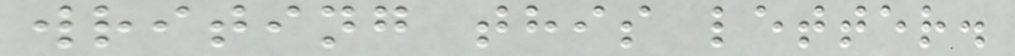writing this letter.
